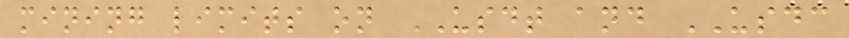mining limits on USDT and USDC
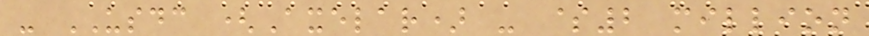- USDC (Axelar) - $2 million
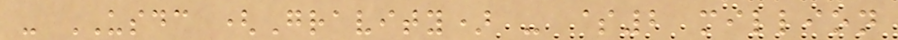- USDC (Gravity) - $2 million
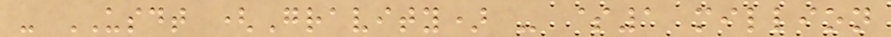- USDT (Gravity) - $1 million
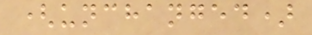(unchanged)
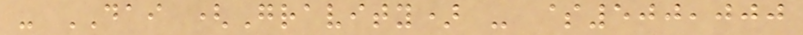- DAI (Gravity) - $500,000
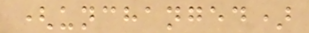(unchanged)
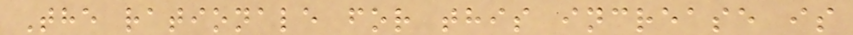The rationale for this increase is
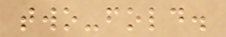two-fold.
